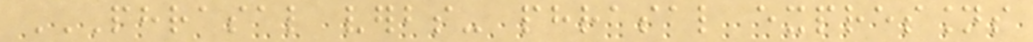PHRASAL VERBS- PHRASAL EXPRESSIONS
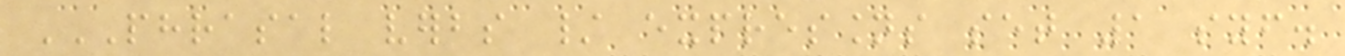PHRASAL VERBS / EXPRESSIONS SET 1 SYF.
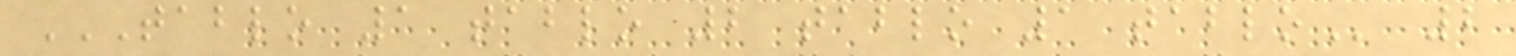TABLO 1 TABLO 2 TABLO 1 TABLO 2
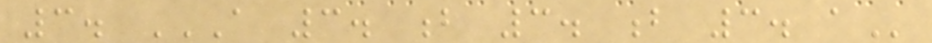3. A 3. B 3. B 3. A
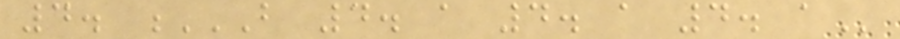4. B 4. A 4. A 4. A
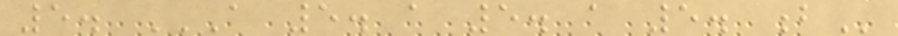5. A 5. A 5. A 5. B
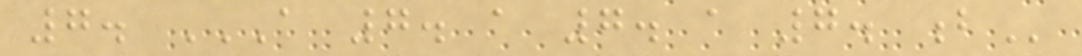7. A 7. A 7. A 7. B
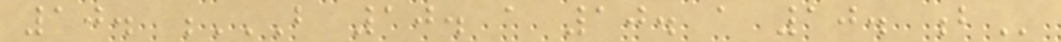10. B 10. A 10. A 10. B
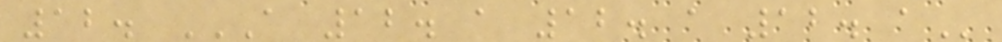12. A 12. A 12. A 12. A
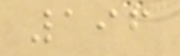196
